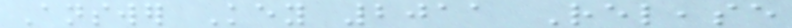Answer Key 2011 Release
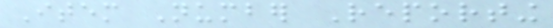Item Number Reporting
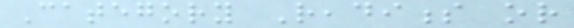Category Readiness or
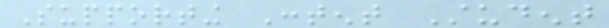Supporting Content Student
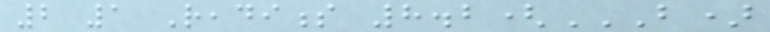2 1 Readiness 8.2(B)
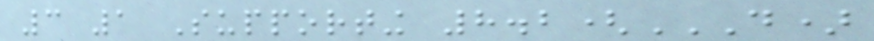3 1 Supporting 8.2(D)
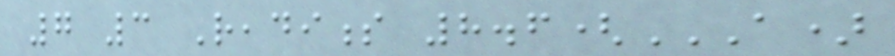7 3 Readiness 8.6(A)
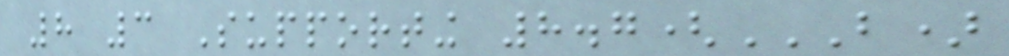8 3 Supporting 8.7(B)
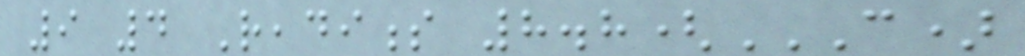9 4 Readiness 8.8(C)
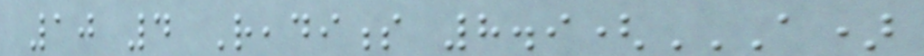10 4 Readiness 8.9(A)
